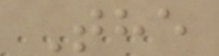The
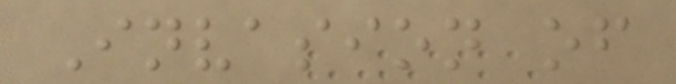Invasion of
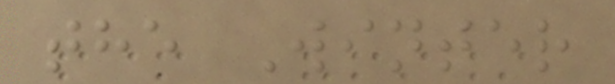the Winter
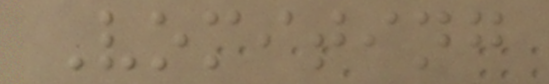Vomiting
